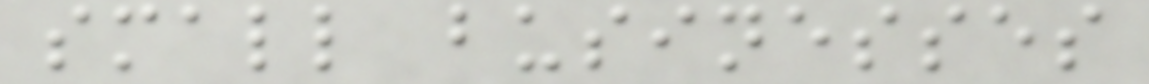small businesses
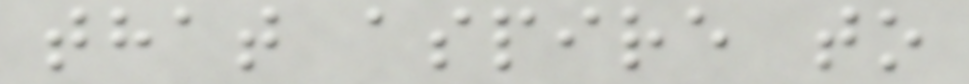that aspire to
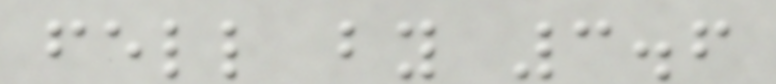fell by 3.6
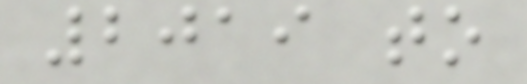2019 to
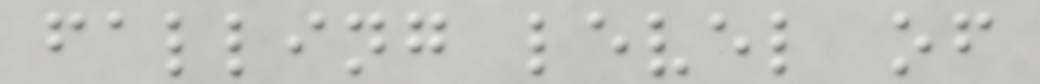falling level of
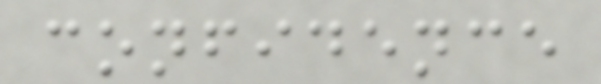confidence
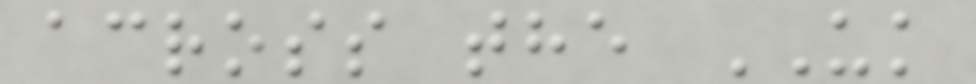across the UK
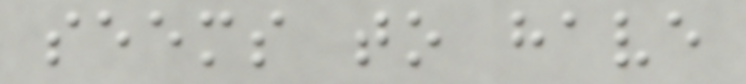seems to have
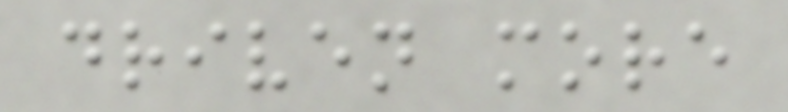driven more
